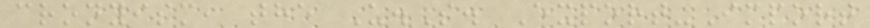cronyism, the U.S. Export-Import
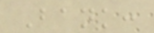Bank:
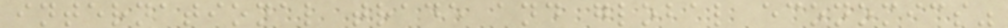international trade and global economics"
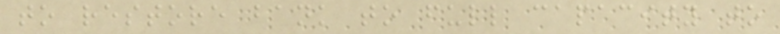to restore bank to full capacity to
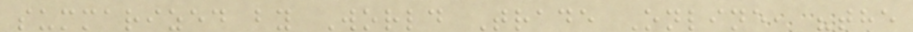summarized by World Trade Online, "the
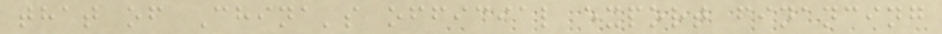that of China's official export financing
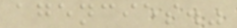agencies."
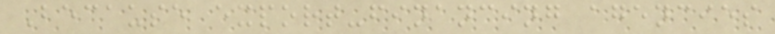Because export-financing agencies
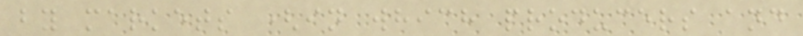by markets (in which producers and
